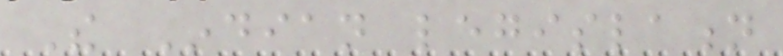The Indian legislation
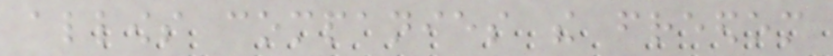allows companies the freedom
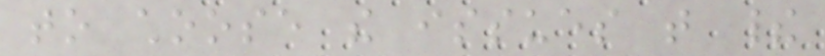to choose the issues that their
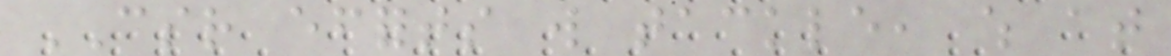CSR efforts will tackle, which at
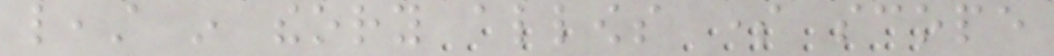least in theory allows some scope
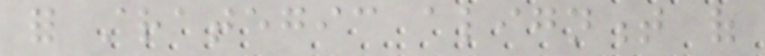for strategic alignment of
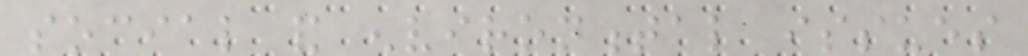social and environmental issues
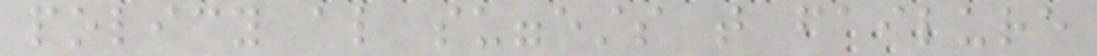policy also suggests that failure
